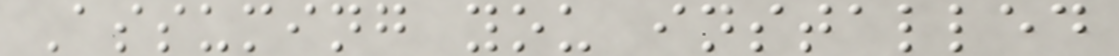Assuming you installed
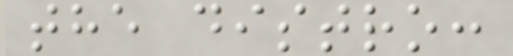the distro:
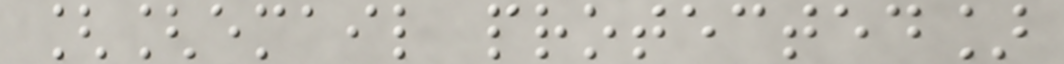[[email protected]
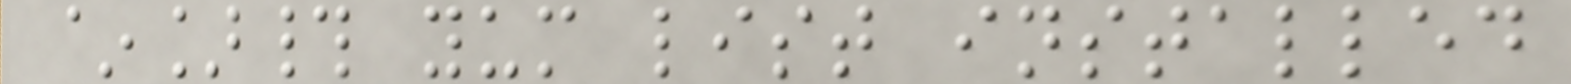~]# yum list installed
